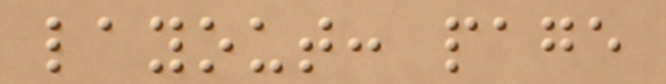layout: page
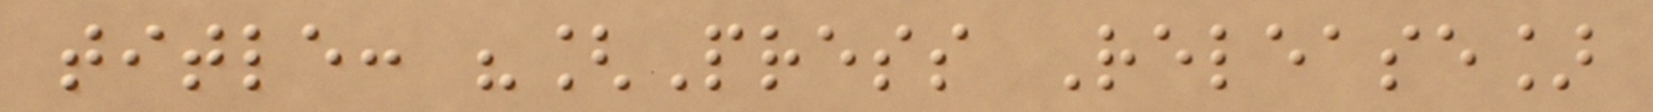title: "[Press Release]
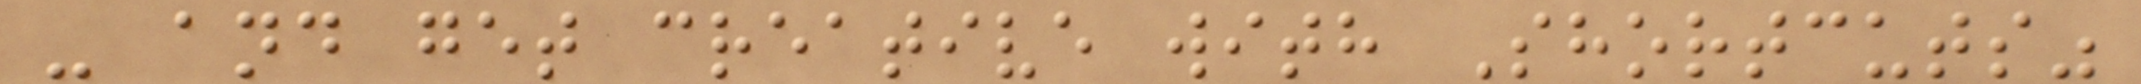- and get creative with Shortcuts"
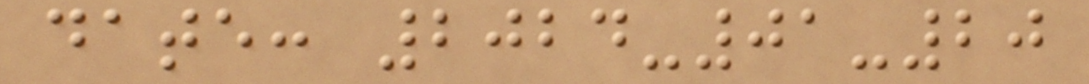date: 2024-01-20
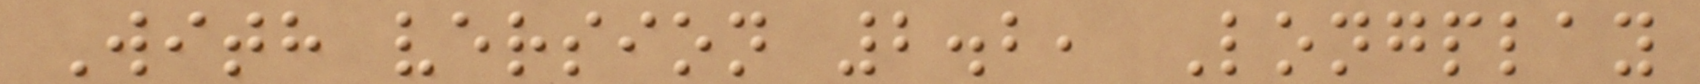With version 2.2, Longplay
